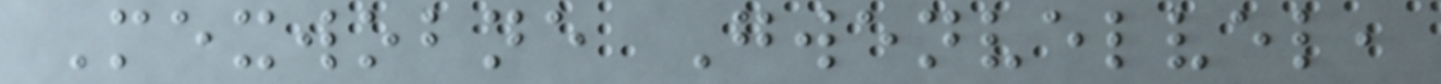Mexwobne Gwenvelvel,
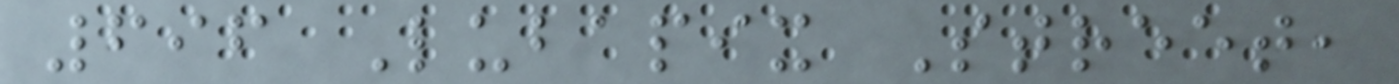696 Lubapix Street,
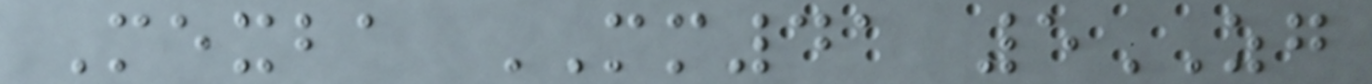Mexba MM41 5ZG
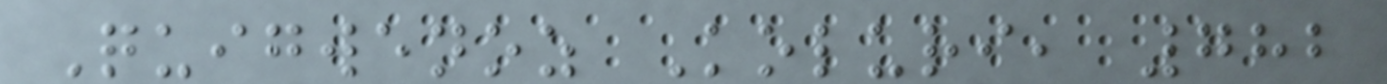Quigwenoz Koluri, 782
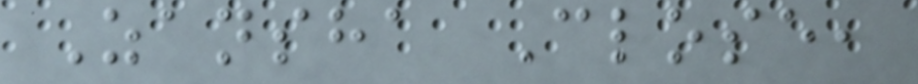Zansha Close,
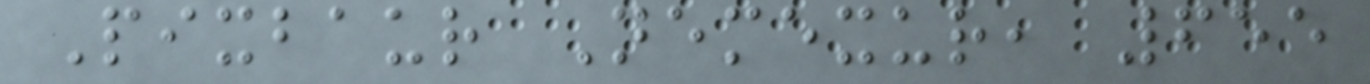Pixbaur Nemexur, 655
